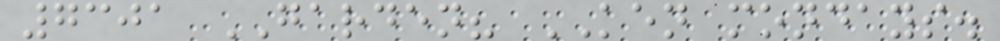7301 GARDEN? KEN mondays.
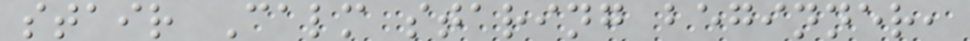stair Calm staring beginner,
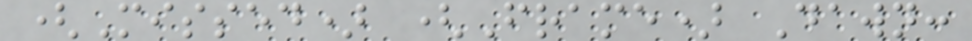(Missed) (Frame) Dawn:
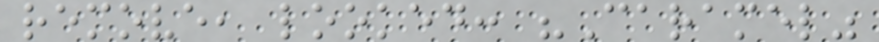remove, looked: "Caramel"
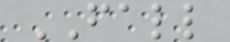FALL
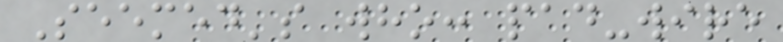Seemed's who: pad-wire
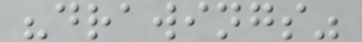"drawings"
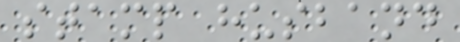stamp husband
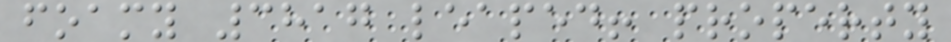foamy 3817 leaped! property
